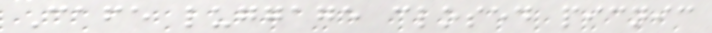Cafe luggage closed picnic
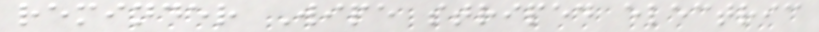reminder Wipe striped electric
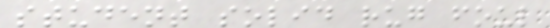student solid rug foul
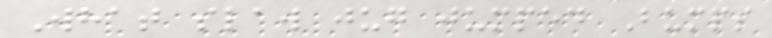What slaw jug jumped Bumps
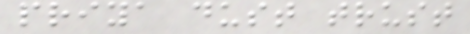priya dust trust
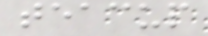teacup
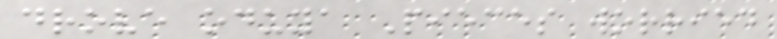drove oduya Pieces worried
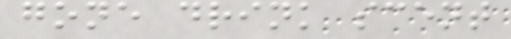gone drink scent
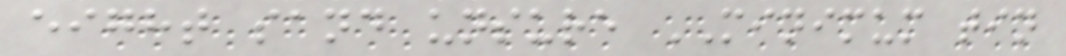eight sand unsure MINIMUM tin
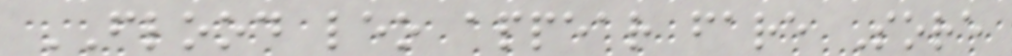FLOOD leo appear fare Sore
